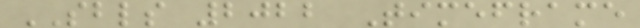SBLS 2022 Timeframe
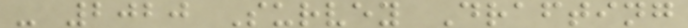- 2020 Survey Drafting
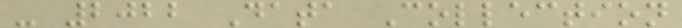- 2022 Data Collection
